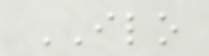ILO
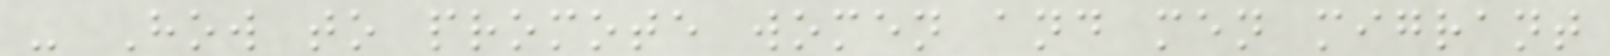- How to promote women and men migrant
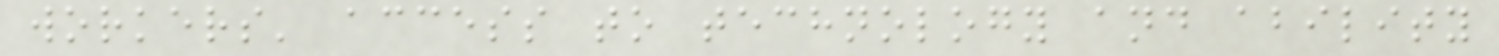workers' access to technology and ability
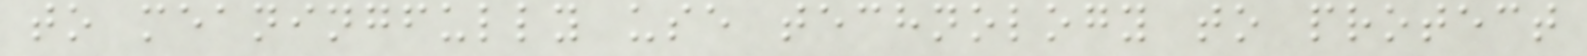to meaningfully use technology to protect
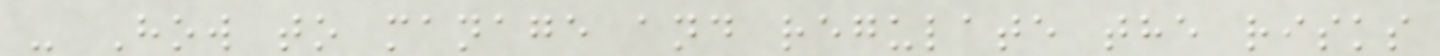- How to manage and regulate the risks
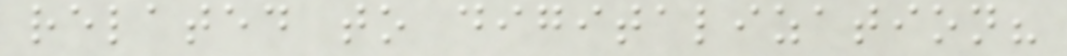related to digitalization?
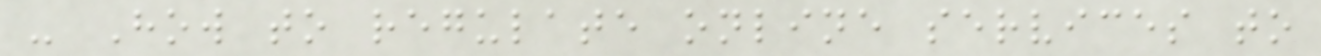- How to regulate online services to
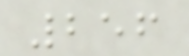256
